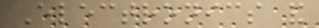Electronics and
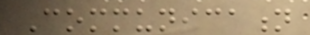Communication
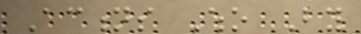Actions Who By
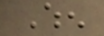When
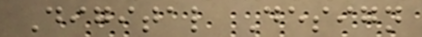Digital Design
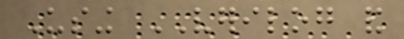Using VERILOG and
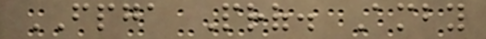FPGA Prof. Amby
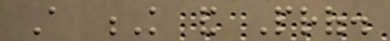A K and Prof.
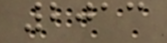2013
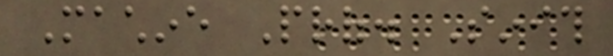Machine Prof. Sinith
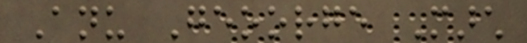Anu Geoorge March
